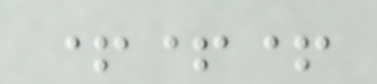+++
